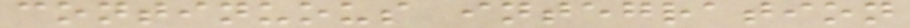continuous integration
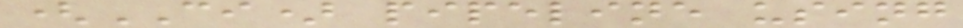(CI) pipeline using
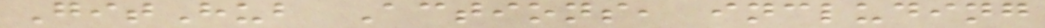GitHub Actions, including
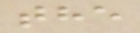the
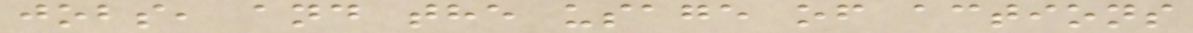jobs, and the usage of actions
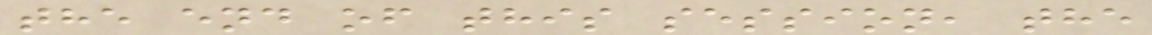the end of this session, the
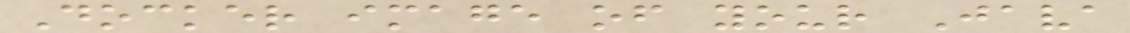Docker image of your Java
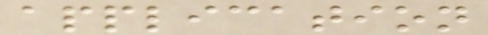application
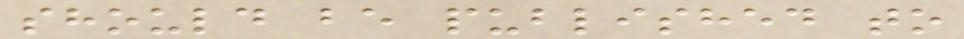should be published to
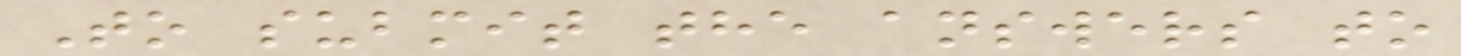To submit the answers to
